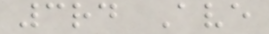3rd Ave
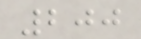200
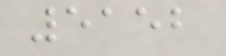5152
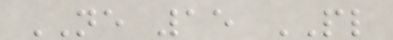NE 15 PL
